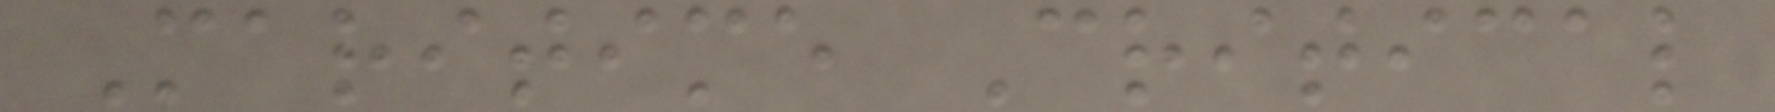Maritime Critical
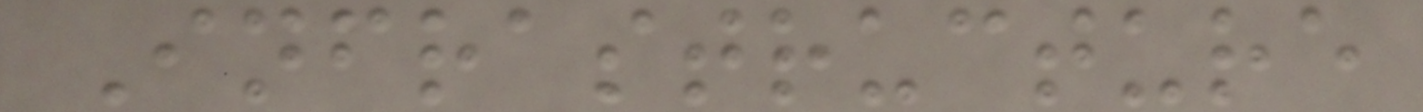Infrastructure
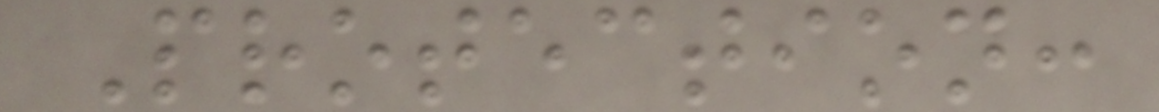Protection:
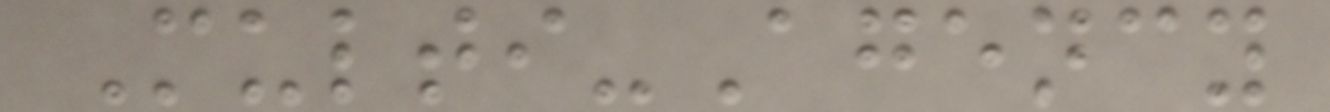Multi-Agency
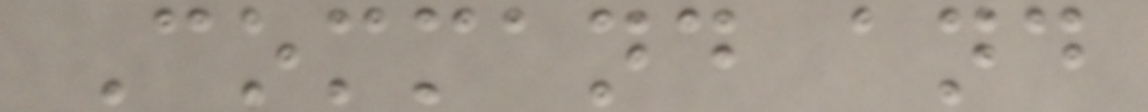Command and
